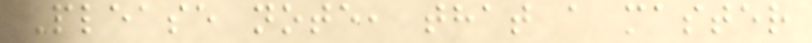Please note, that a master
